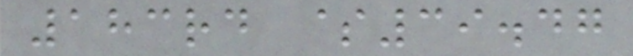183rd $39.47
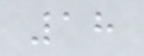18
